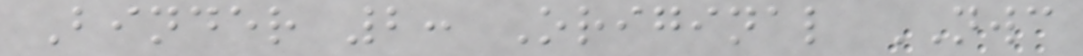Binder 2: Original NWC
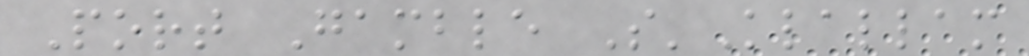Port Gamble S'Klallam
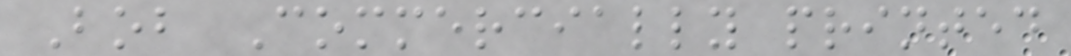Bob Commercially printed
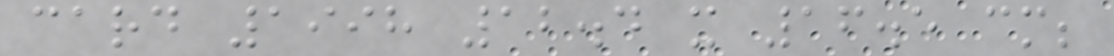card 1998 12.4 x 16.5 cm;
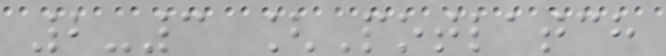2-3 [Potlatch
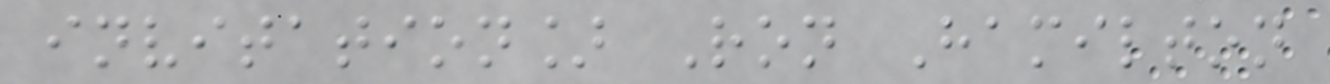invitation] Ron Hamilton
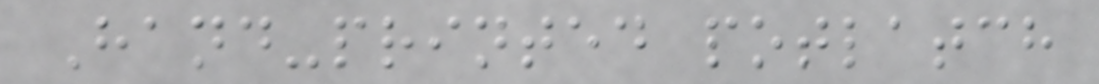Hand-printed potlatch
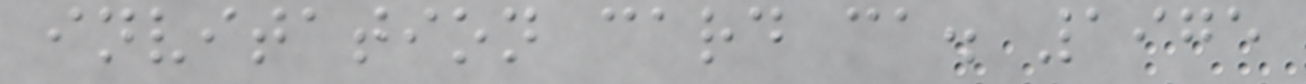invitation card ca. 1975
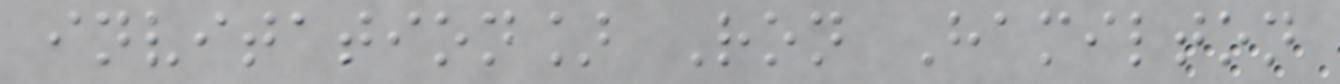invitation] Ron Hamilton
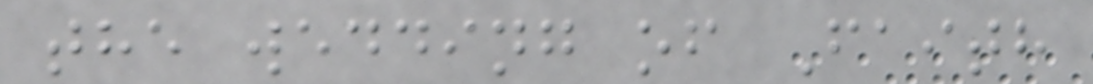the wedding of Faith
